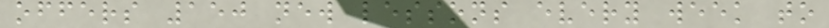offers 150 new lessons every week to
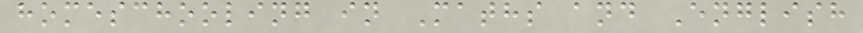homeschooling in Maths and English
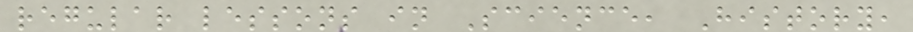regular lessons in Science, History,
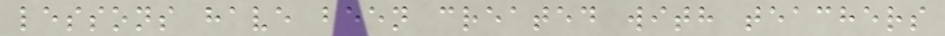lessons have been created with teachers
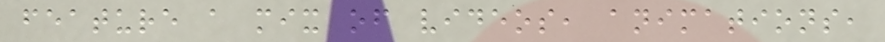feature a mix of videos, animations,
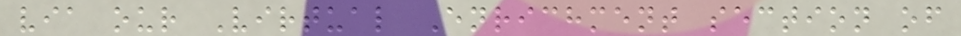via our Virtual Enrichment section of
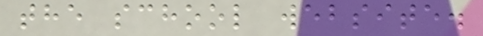the school website.
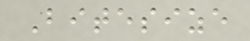Bitesize
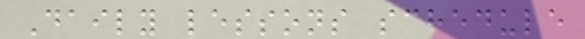Daily lessons schedule
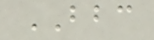BBC
